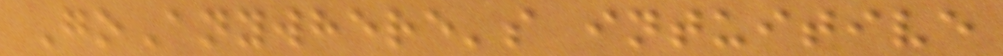GoAnywhere's intuitive
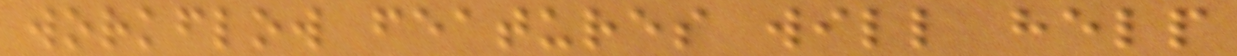workflow features will help
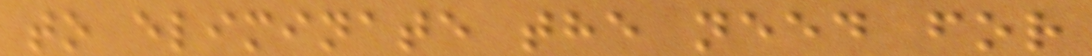to eliminate the need for
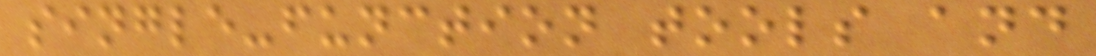single-function tools and
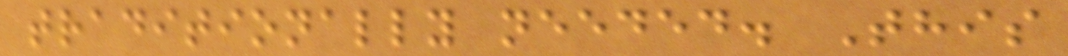traditionally needed. This
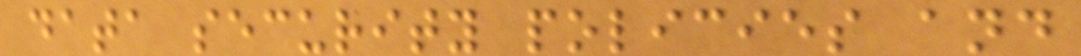data security policies and
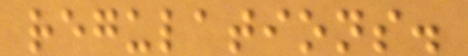regulations.
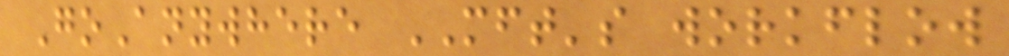GoAnywhere MFT's workflow
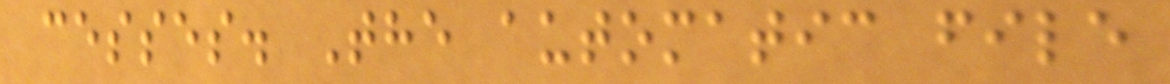cesses. The automatic file
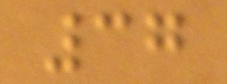37
